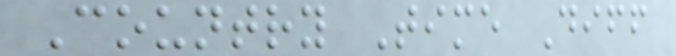Country Time Diff
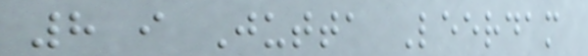8 i Jutta Leerdam
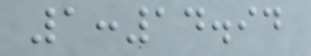1:14.94
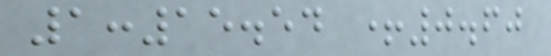1:15.54 +0.60
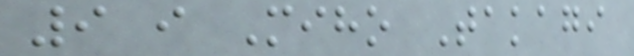9 i Miho Takagi
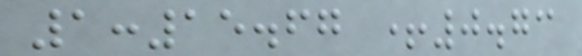1:15.67 +0.73
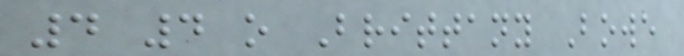4 4 o Brittany Bowe
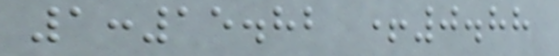1:15.82 +0.88
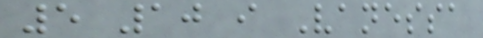5 10 i Vanessa
